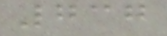737
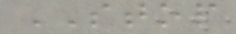STOP
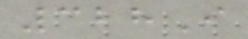328I
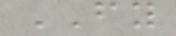FY
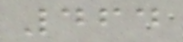464
